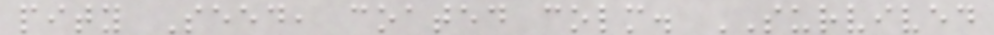pity Seed, coated colm. SURVIVED
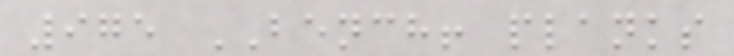975 BENCH! planks
